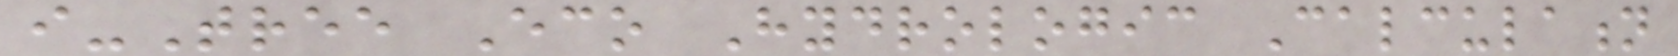i-Tree Eco Hydrologic Calculation
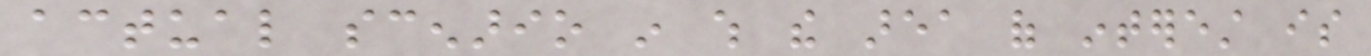actual scenario in which the area of interest is
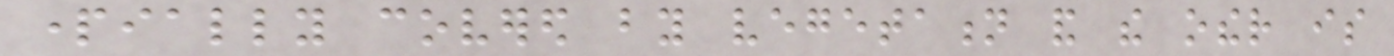partially covered by vegetation and the other is
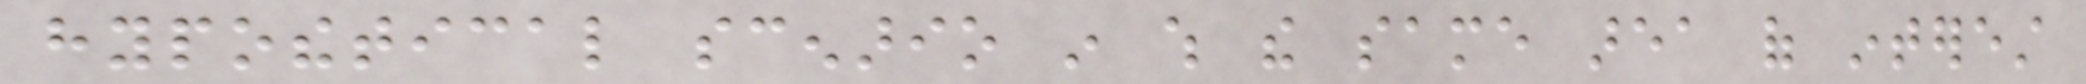hypothetical scenario in which the same area of interest
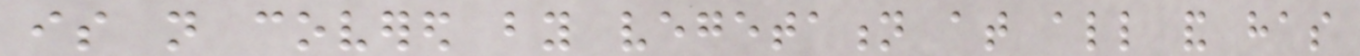is not covered by vegetation at all and has
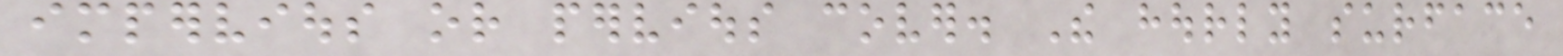impervious or pervious cover. The hourly surface
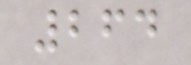264
